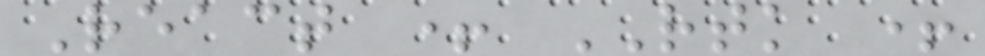React + RTK +
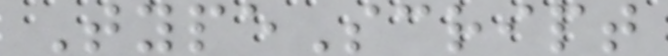TypeScript
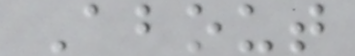About
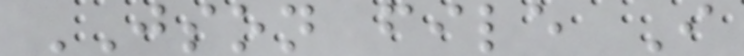JSON file I
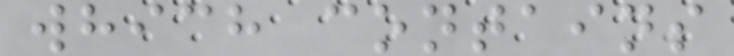which contains
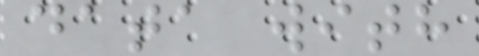data with
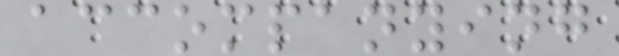accompanying
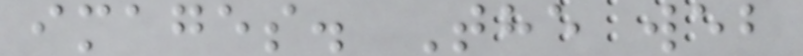images. The web
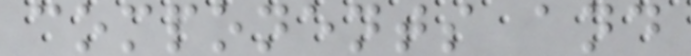components and
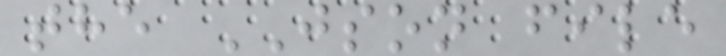the JSON file
